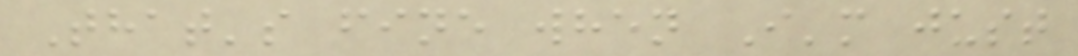That's fine when I'm just
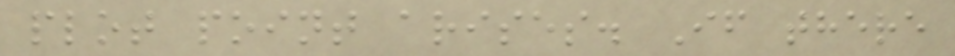plot point arises. If there
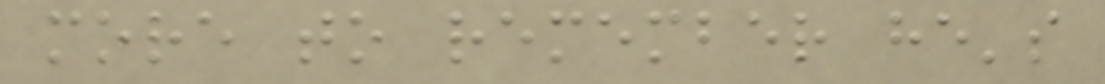more to remember he's
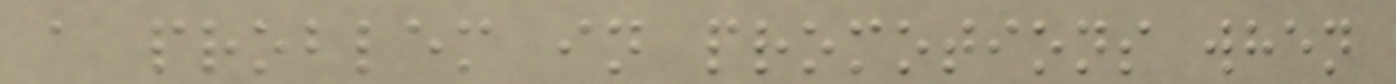a problem in promotions when
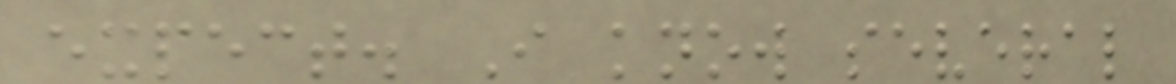expect. I know several
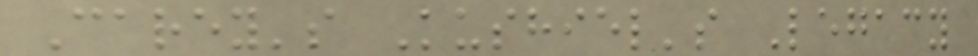Carey's Kushiel's Legacy
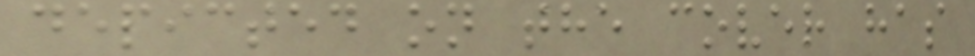depicted on the cover has
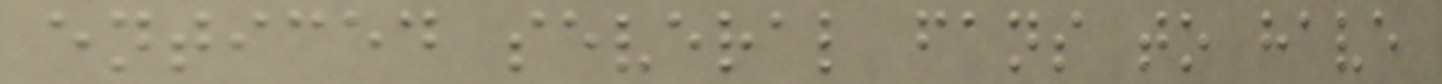enticed several fans to have
